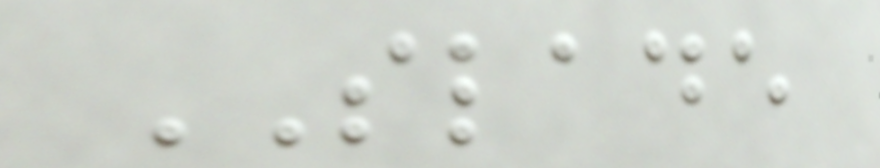SLADE
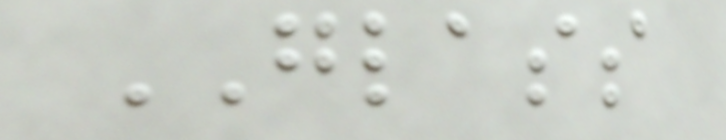GLASS
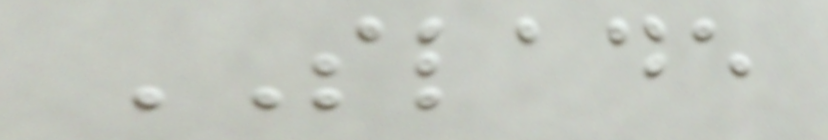SLADE
